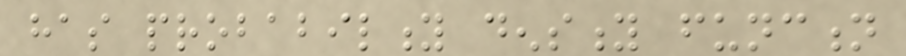has probability density function
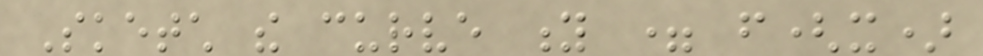Sketch the curve y = f(x)
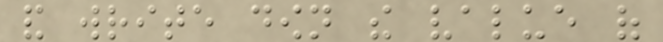and write down the value of
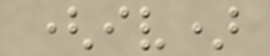(iv)
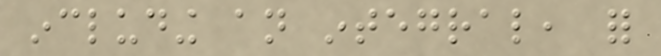including an integral, for
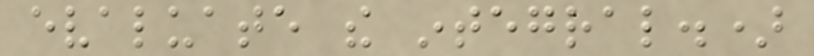evaluate the integral.)
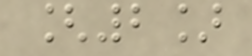[2]
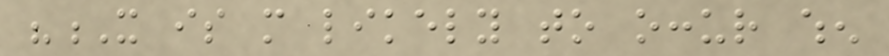"X is more likely to occur when
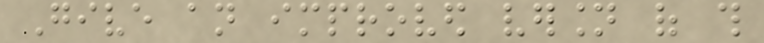Give an improved version of this
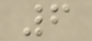6
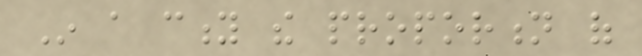In a city the proportion of
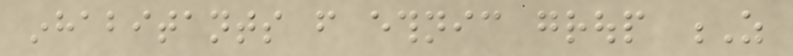inhabitants from ethnic group Z
